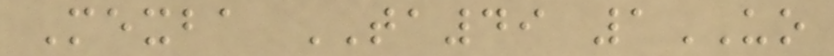Mexba TA49 1UO
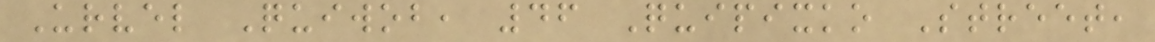Urvel Quiwob, 46 Quipixko Street,
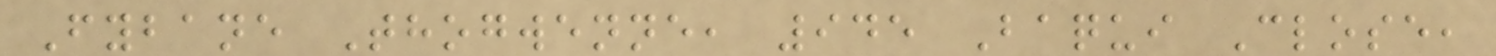Fybane Thogwenne, 945 Baqui Close,
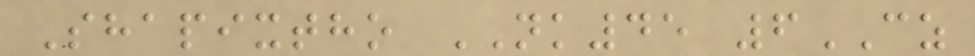Shapixtho NK45 6CZ
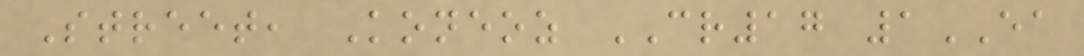Street, Koneoz CR17 1EA
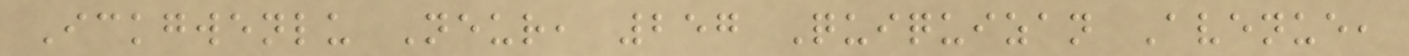Ickgwenlu Neur, 257 Quiquizan Avenue,
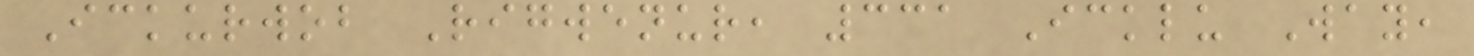Ickurwob Rigwenur, 331 Icklu Way,
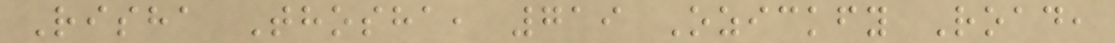Risha Thosha, 719 Ozickfy Road,
